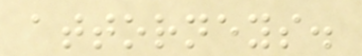attorneys.
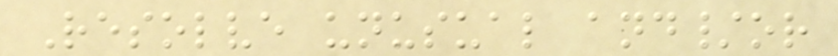Resolve unusual and/or
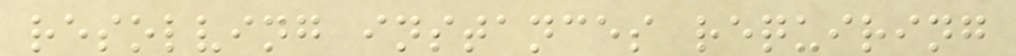resolving instances requiring
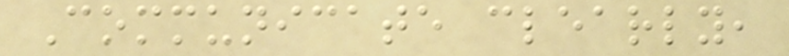Communicate clearly,
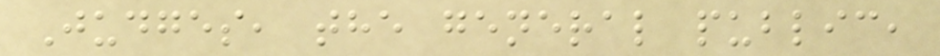Judges, the general public,
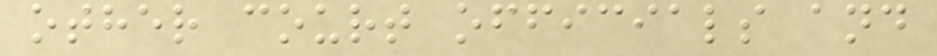other court officials and
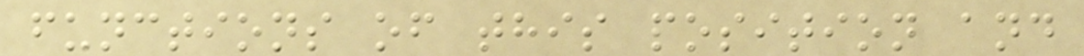functions of this position and
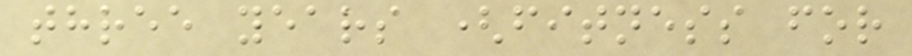three years (fitness for
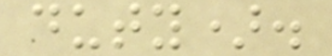duty).
